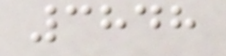3848
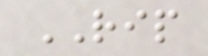RIP
